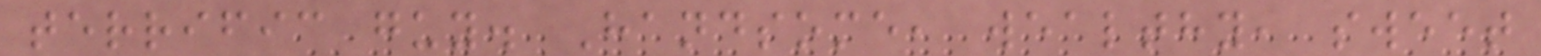terrific guy. Handsome, wealthy, sweet
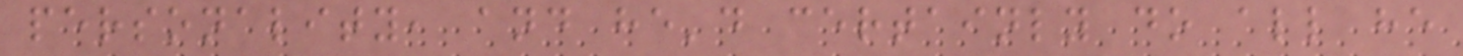personality, and he'd certainly do all he
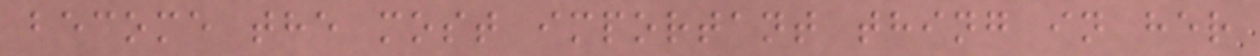become the most important thing in her
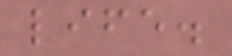life.
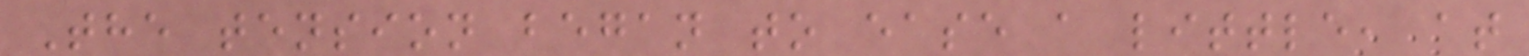The tension began to ease a little, at
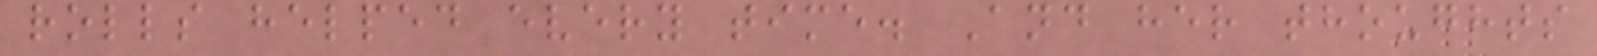rolls helped every time. And her thoughts
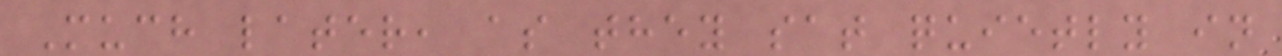Much later, as they sat quietly in
